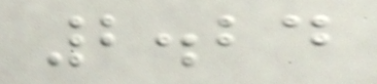2.24
